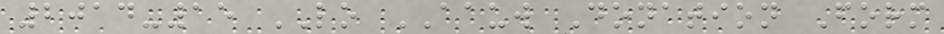2014-15 LO AAUW Donation Form
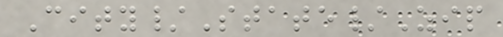City/State/Zip
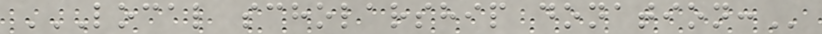LOCAL SCHOLARSHIP DONATION:
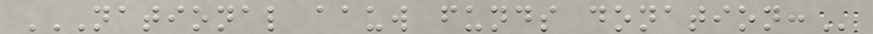NATIONAL AAUW FUNDS DONATION:
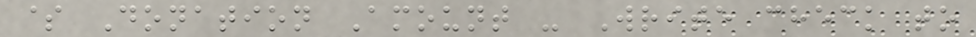$ Donation Amount - Write check to
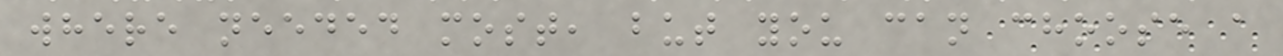where needed most, but you can choose a
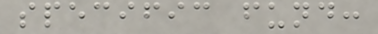specific fund:
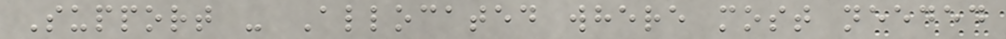Support - Allocated where most needed
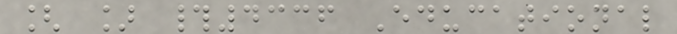[ ] #4336 Educational
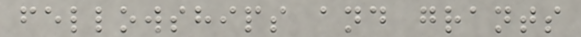fellowships and grants
